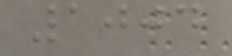1004
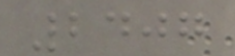2407
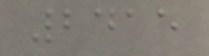2415
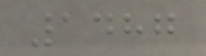1487
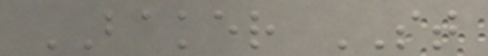BAKER ST
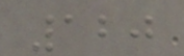120
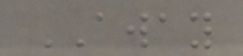AWAY
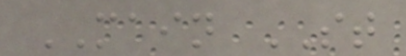MAIN ST
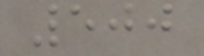500
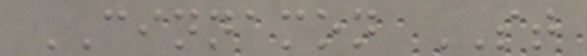CINNAMON ST
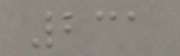231
